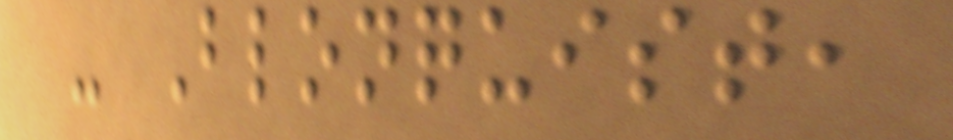- Blonquist,
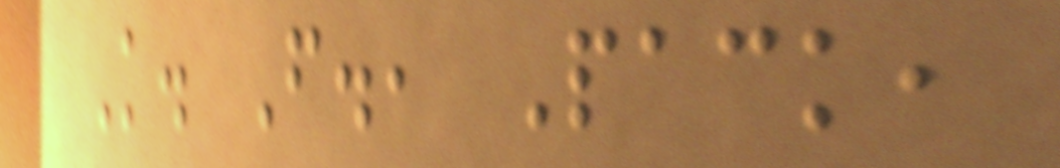K. F., Pack,
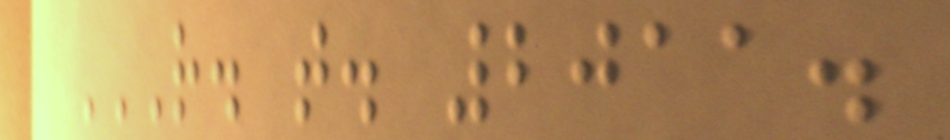R. T. 2011.
